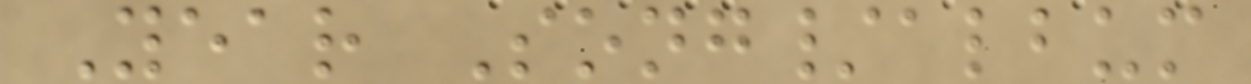Year Song/album
